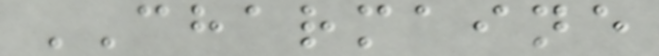CHARMAINE
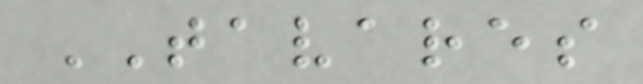TAVARES
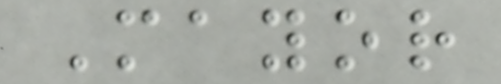Mayor
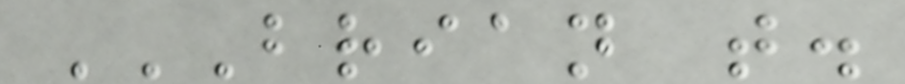BRIAN T.
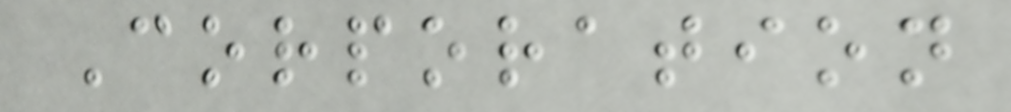Corporation
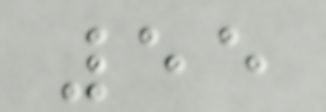55
